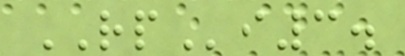RPi3.
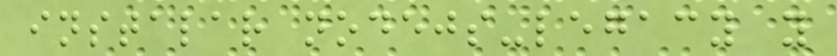instalar nodejs-legacy y
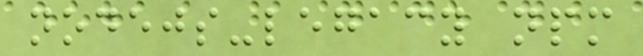nodejs-legacy npm
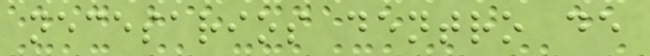necesarios dentro de
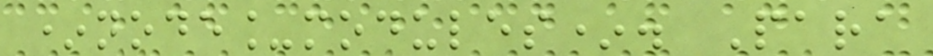*node_modules*. Para
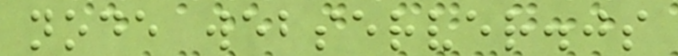node webserver.js
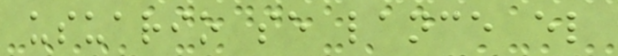usuario se lance el
